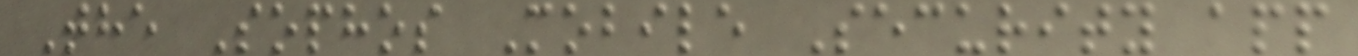The Sophos Mobile Security app
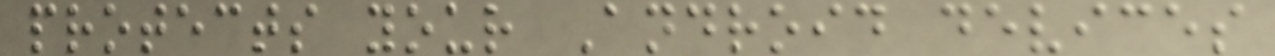protects your Android devices
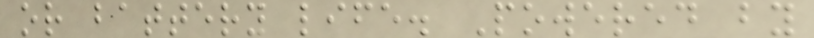or battery life. Powered by
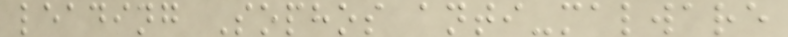leading Sophos anti-malware
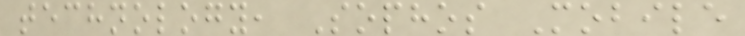technology, Sophos Mobile
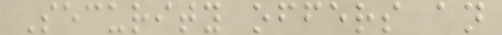Security offers an
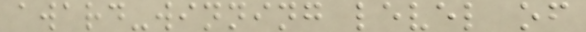award-winning level of
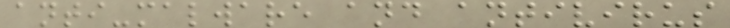anti-malware and antivirus
